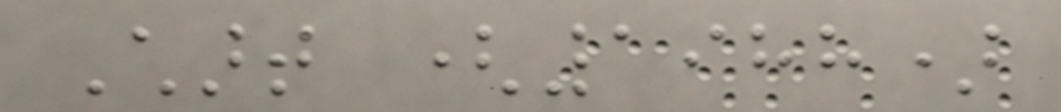Chart (1988)
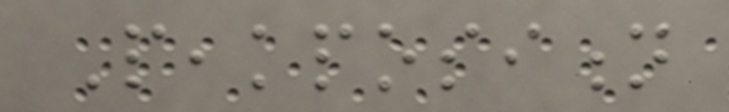Peakposition
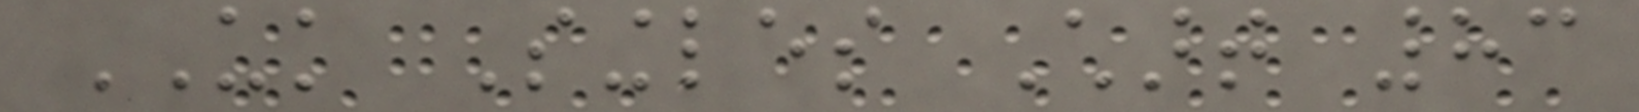UK Singles Chart 83
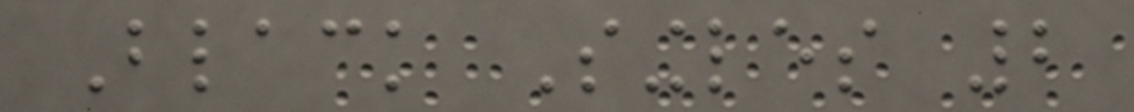Black Singles 2
